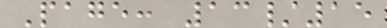Page: 13/15
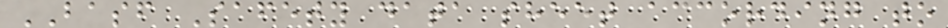BASF Safety data sheet according to
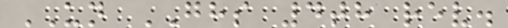UN GHS 4th rev.
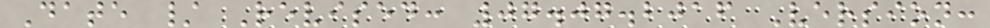Date / Revised: 07.07.2016 Version:
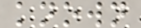known
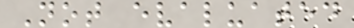Not evaluated
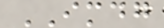IMDG
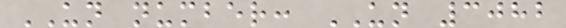UN number: UN 3082
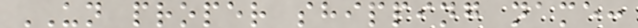UN proper shipping name:
